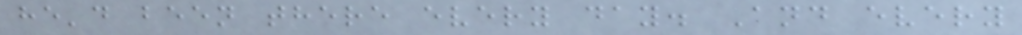he'd been there every day. And every
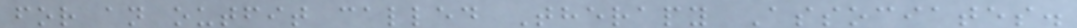for an outfit called Therapy Associates.
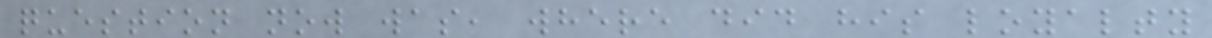question now was, where did his loyalty
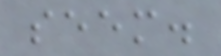seem.
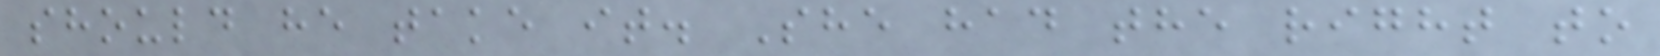should he take it. She had the right to
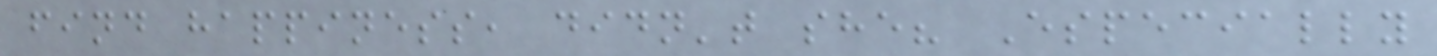find happiness, didn't she? Especially
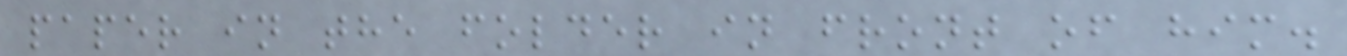paper in the folder in front of him.
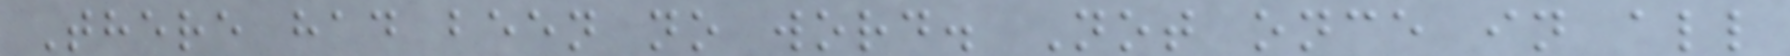There had been no word. Not once in all
